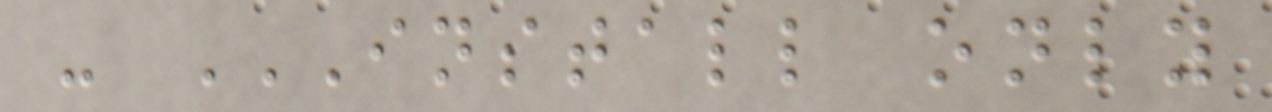- INSTALL ONLY
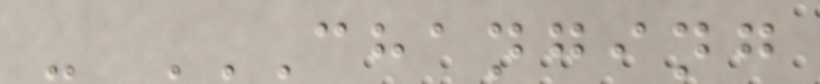- CHANGING
